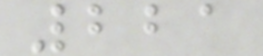221
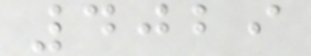4029
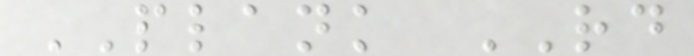PLANK RD
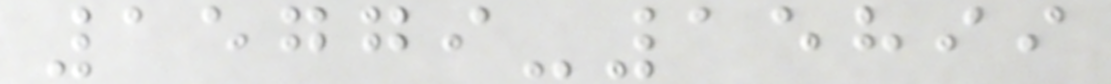15779-15899
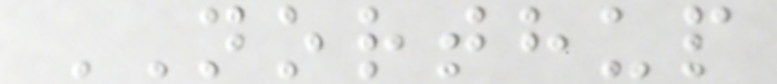NORTHUP
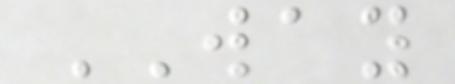WAY
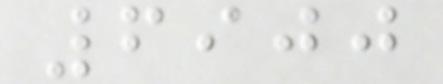6900
